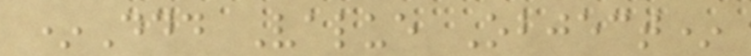*Ddd Value Object*
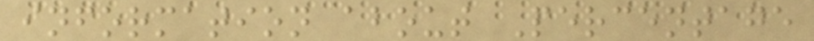information about Percentage
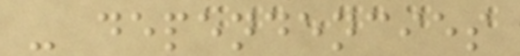- dependencies
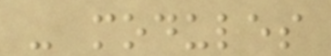- modules
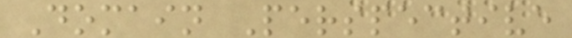Domain Perspective
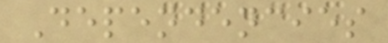Dependencies
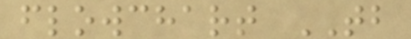flowchart TB
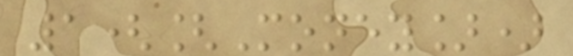1([Money])
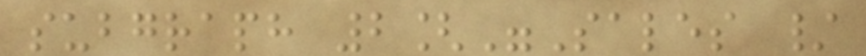subgraph 2["Sales /
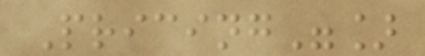Pricing"]
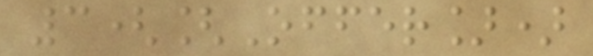3([Offer])
